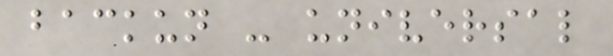backun - universal
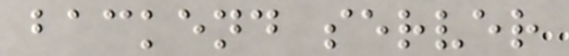backend server
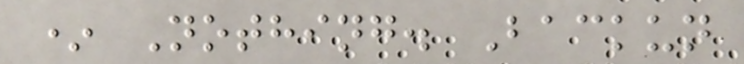* Nothing. Backun
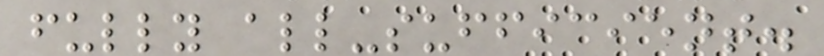fully all-sufficient.
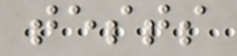tests
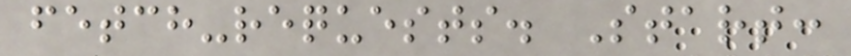fetch-requests. Start:
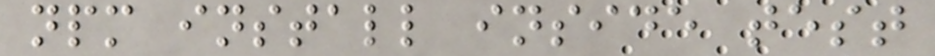npm install inside test
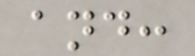and:
